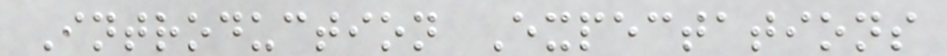Introduction Expectations
